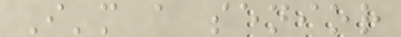I'm a senior
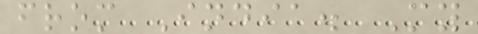from India. My
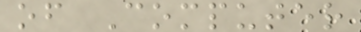of Computer
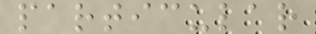particular
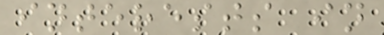interests in
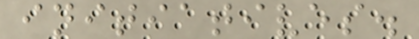initiatives.
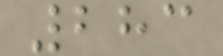283
